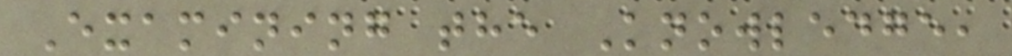Examining the Knowledge,
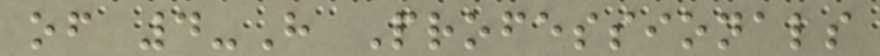of 4-H Professionals
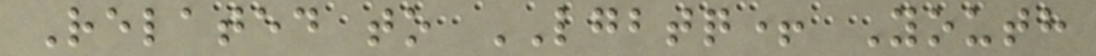Related to LGBTQ+ Youth
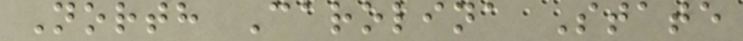North Carolina State
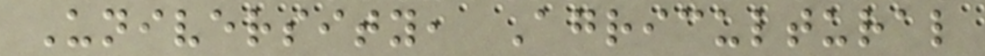University, Agricultural
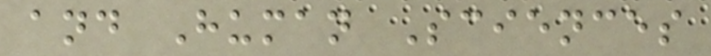and Human Sciences
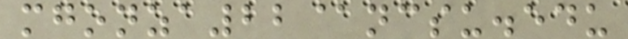mgonza22@ncsu.edu
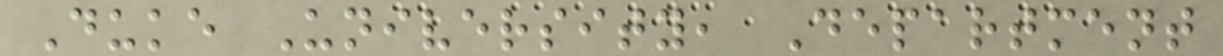Duke University, Department
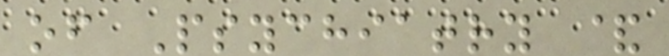of Psychiatry &
